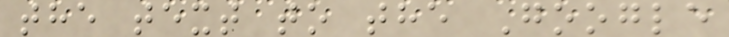the text to the Google
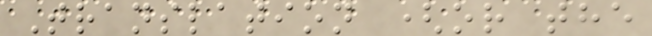Translation (or the
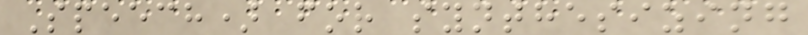Speech) for synthesizing
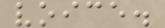voice.
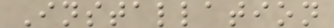Installation
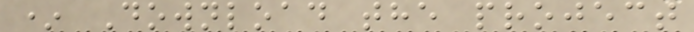* Download the project
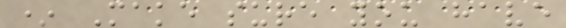* Make sure you have
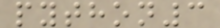python3
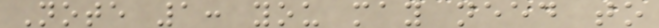Note 1: you may need to
